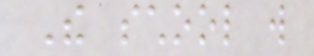The school will
